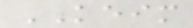KEIM
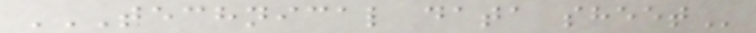TECHNICAL DATA SHEET
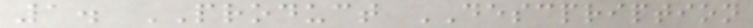1. PRODUCT DESCPRIPTION
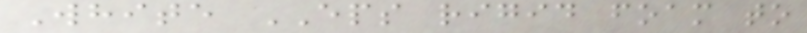White EPS rigid foam to
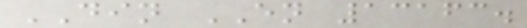DIN EN 13163.
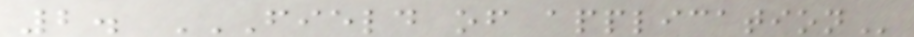2. FIELD OF APPLICATION
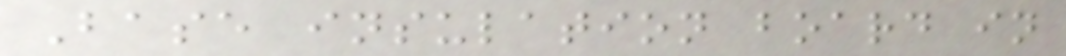Base insulation board in
